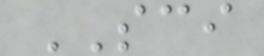SCI
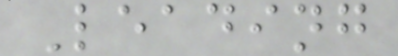Leading
